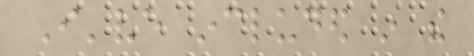I've included in the
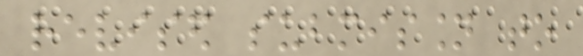revised submission to
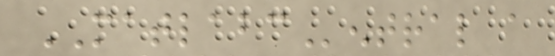MATLABCentral a
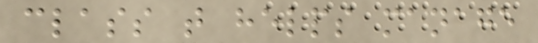class that helps manage
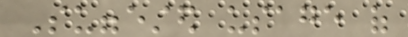Suggested usage of
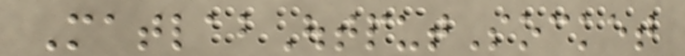MatlabOutputSocket
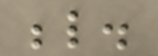below.
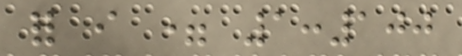for i = 1:100
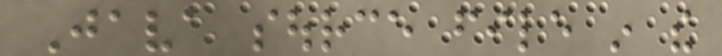Java source file in the
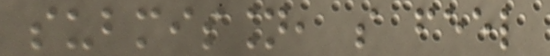submission, so feel
